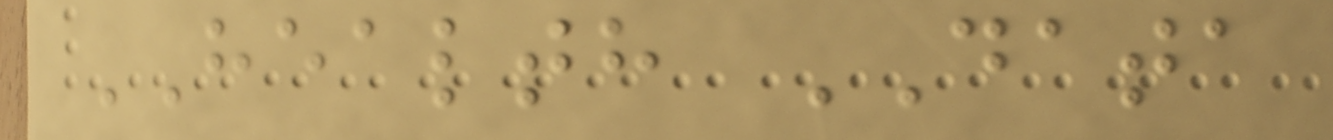HEALTH DATA
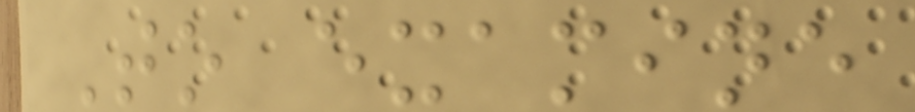To examine
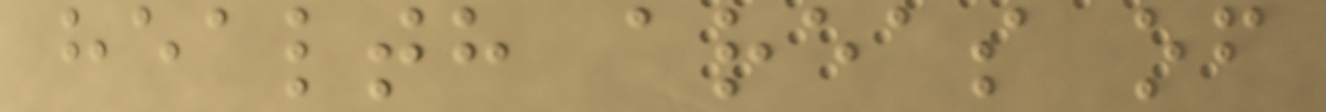health areas of
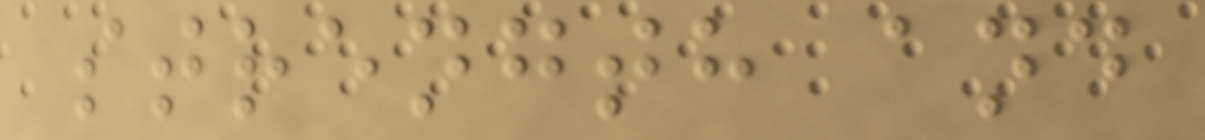strength and
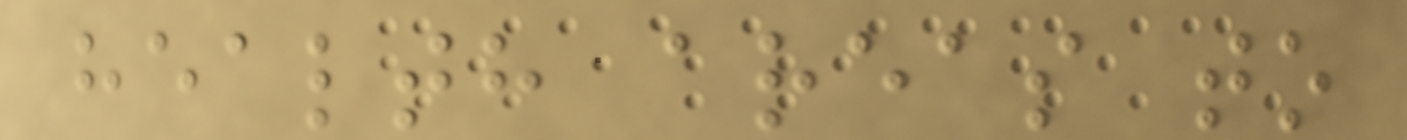health areas to
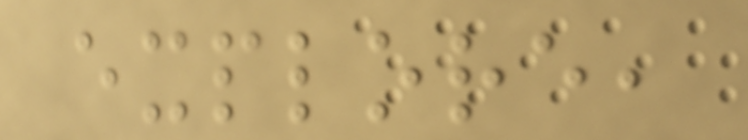explore,
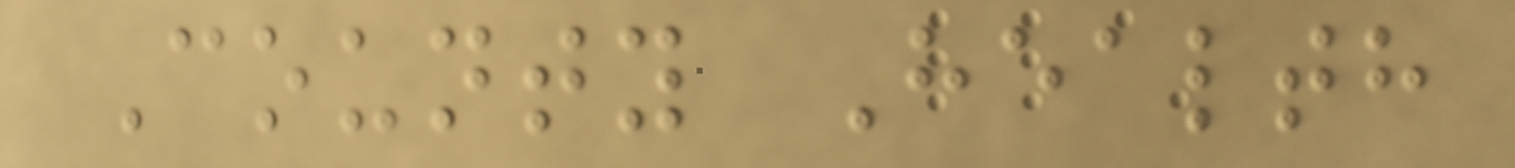County Health
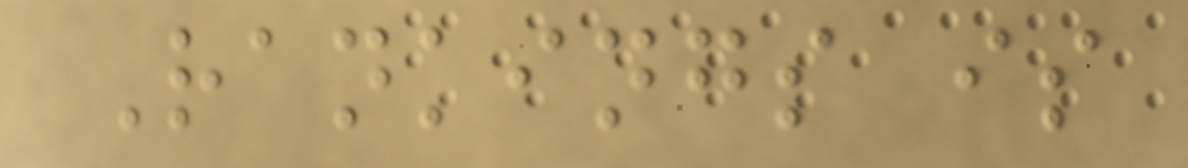Rankings is
